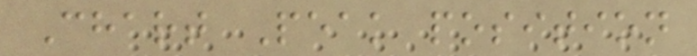Chart Peak position
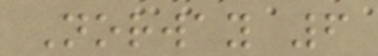Norway 6
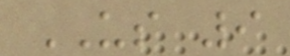US 9
